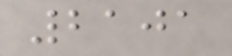2101
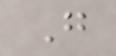G
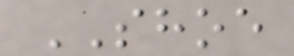SHOE
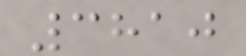3810
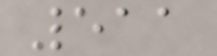511
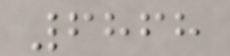6868
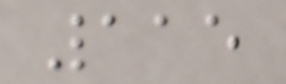115
